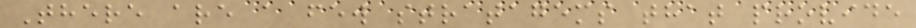There are a few stratagems that provide
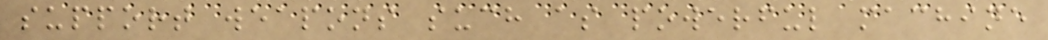support weapons such as powerful machine
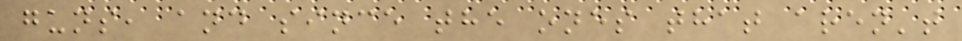guns, and since the ones that aren't
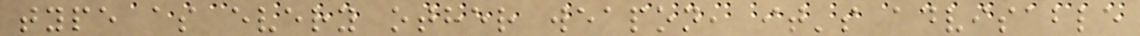type as every other weapon, it's advisable
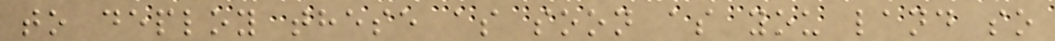to deploy these as soon as you land so
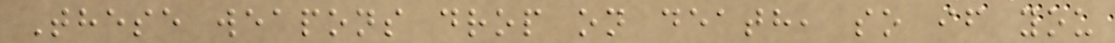These weapons drop on death, so if you
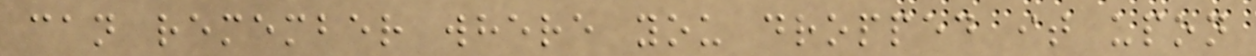can remember where you dropped it upon
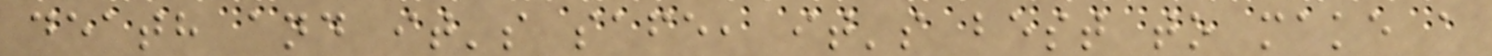death and it's safe, it's best to make a
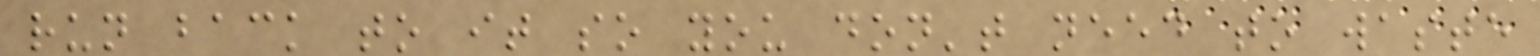run back to it so you don't need to waste
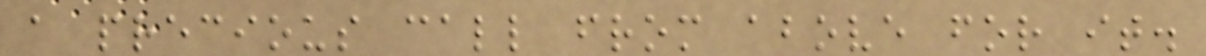a precious call from above for it.
